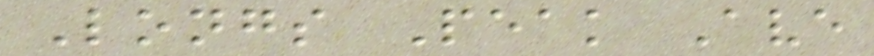Longs Peak Ave
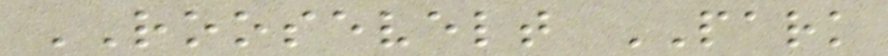ROOSEVELT PARK
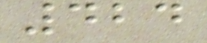424
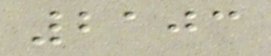2103
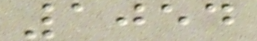1054
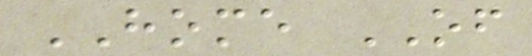HOME OF
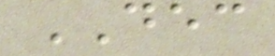DEC
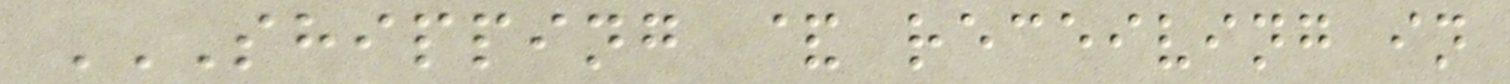SHIPPING & RECEIVING IN
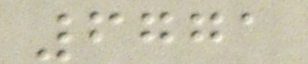6771
